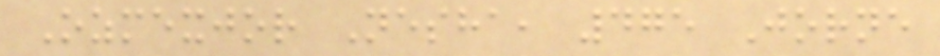Ozmexjor Nesha, 475 Jorne
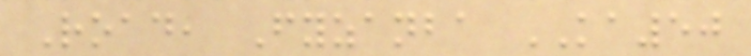Road, Fyzanba KA50
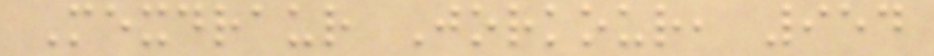Mexdraur Jorkour, 954
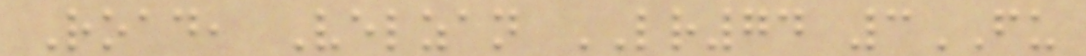Road, Velzan LR74 3FU
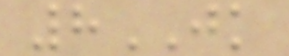8JK
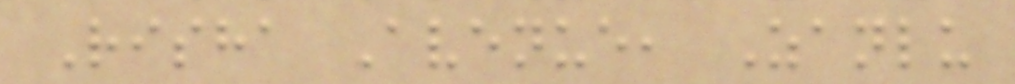Risha Avenue, Zanlu
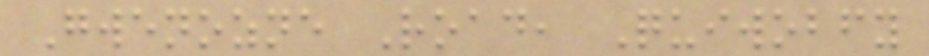Gwenozne Road, Quiwobfy
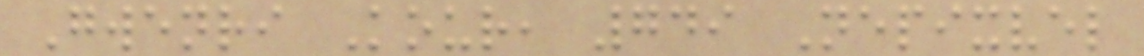Gwenri Kour, 749 Nepixvel
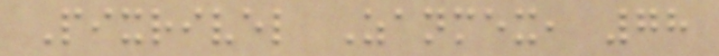Pixrivel Zanmex, 78
